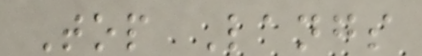Top Langs
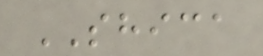SHICA
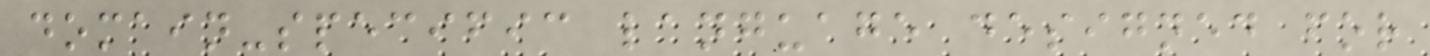domain-specific language designed for
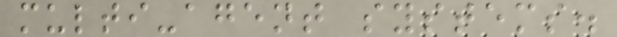multi-agent systems.
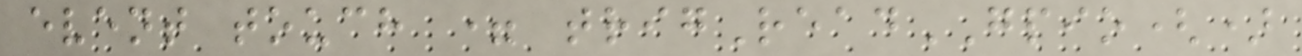event touch = trigReadGPIO()
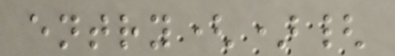entry(){
